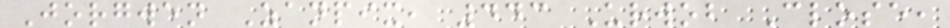Jorgwen Zanpix, 443 Urwob Close,
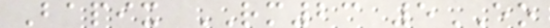Bapix RM23 5EO
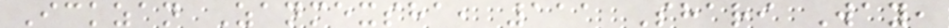Ickzan Zanmexsha, 111 Shari Way,
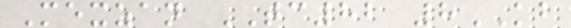Mexzan TC82 8KB
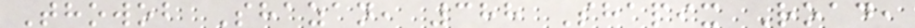Thowob Shazan, 388 Shapix Road,
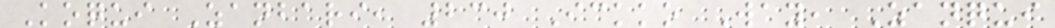Koqui Zanbari, 230 Ickko Way, Zanqui
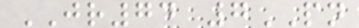JR74 7PN
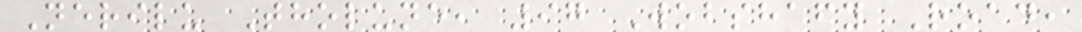Nerilu Tholune, 97 Wobshafy Road,
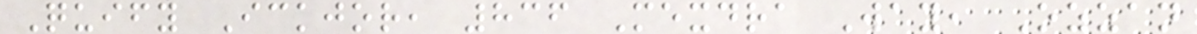Quify Ickjor, 836 Mexdra Way, Ozzan
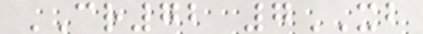CR72 7XB
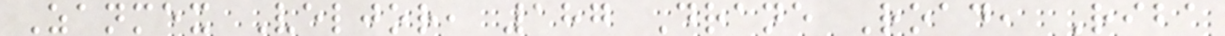Zanmex Veljor, 187 Drane Road, Riba
